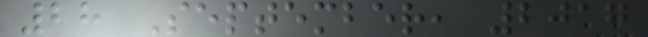28 September, 2017
